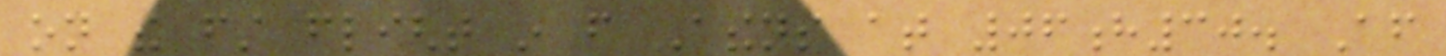on the first flight in from Athens at 06h30. After
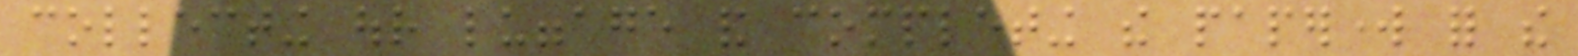collecting our luggage and completing the paperwork for the
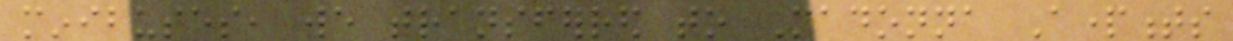minibuses, we transferred to Madonna Apartments
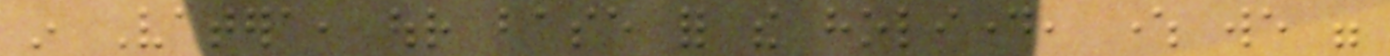in Vatera, our base for the holiday, where we were
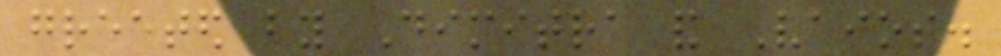greeted by Dimitra and Vaios.
